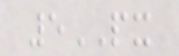5PX
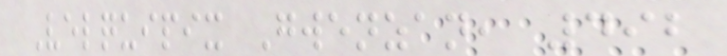Velquipix Gwenzan, 492
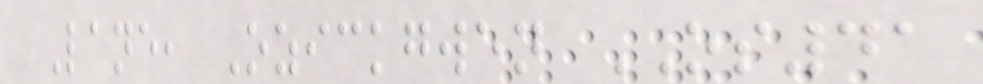Lane, Ozickgwen OS41
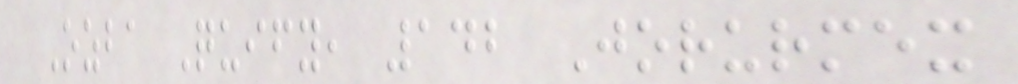Ozba Quify, 142 Jorurmex
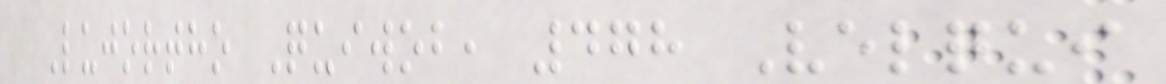Lujortho Quiwob, 478 Velqui
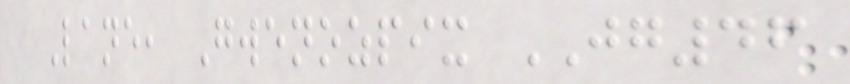Lane, Gwenozpix JG46
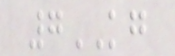7KG
